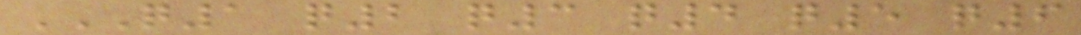Q1 Q2 Q3 Q4 Q5 Q6
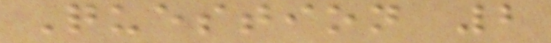Question 2
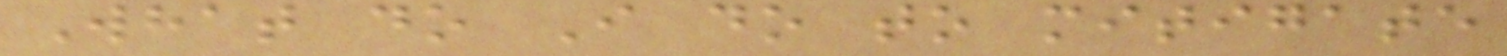What do I do to mitigate
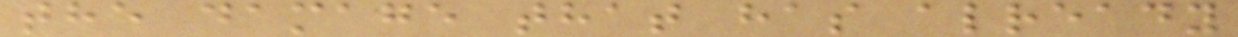the damage that has already
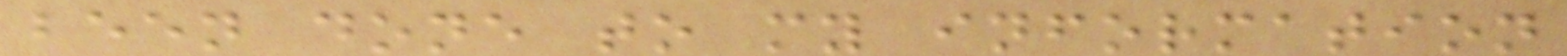been done to my information
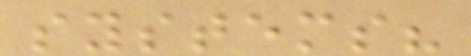systems?
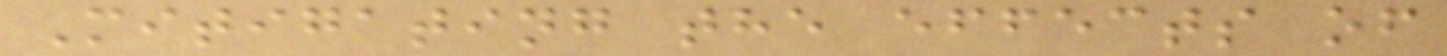Mitigating the effects of
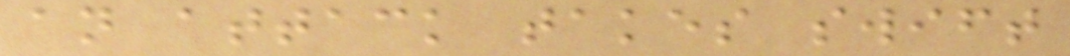an attack takes swift
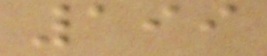199
